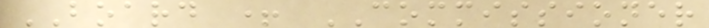BOARD + COMMISSIONER
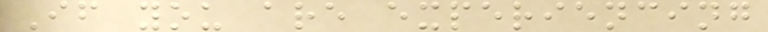If you are experiencing
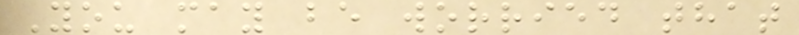You may be worried that
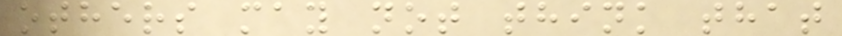others may not think that
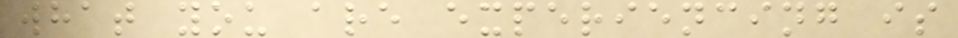what you are experiencing is
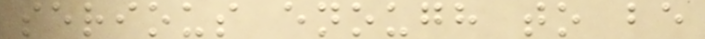serious enough to be
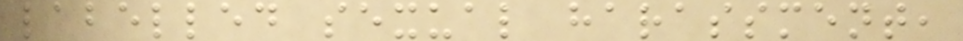labelled sexual harassment,
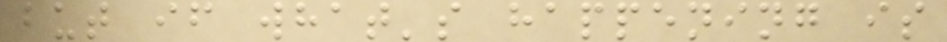but if what's happening is
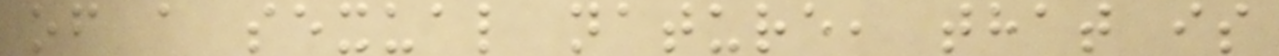of a sexual nature, that is
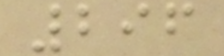296
